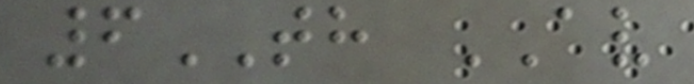6TH AV
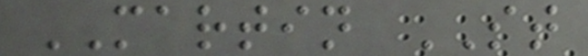MARTIN ST
